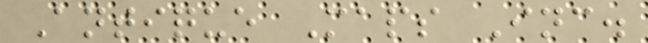Antique Maps Inc.
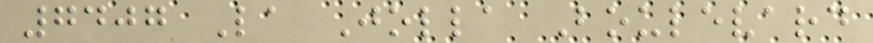7407 La Jolla Boulevard
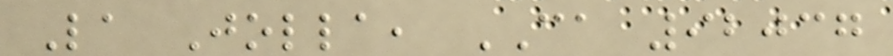La Jolla, CA 92037
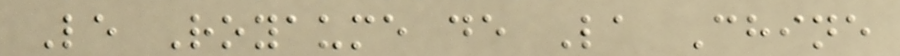Le Royaume de La Chine
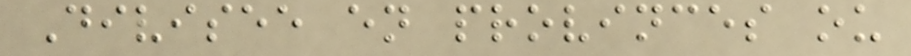Divisee en provinces ou
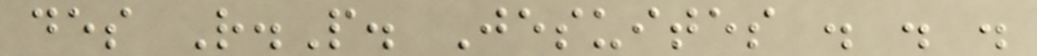des R.P. Jesuites . . .
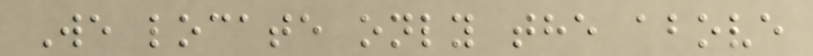We locate only the above
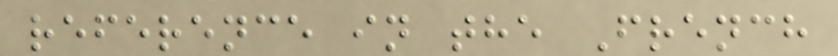reference in the French
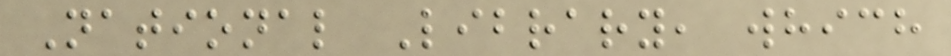National Library, which
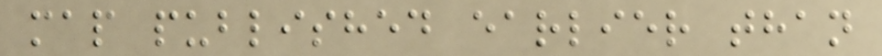map published earlier than
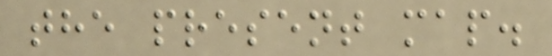the present map.
